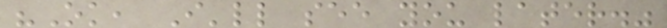"Ok, I'll see you later."
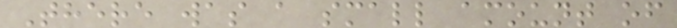There was a small amount of
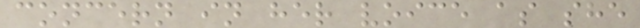concern in her voice as she
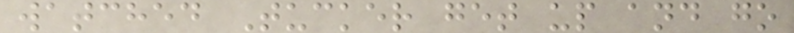watched Tucker get up and go
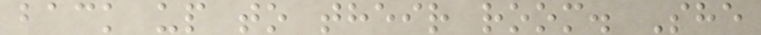back up to their room. She
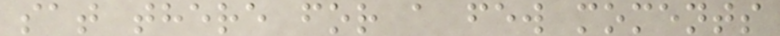sat there for a few moments
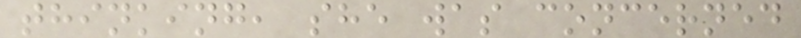thinking, she was concerned
